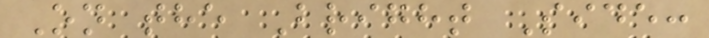On the Bright Side:
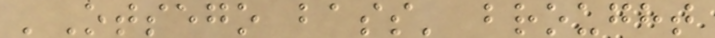'Otsego bass' brought
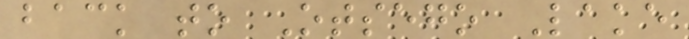back to Otsego Lake
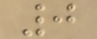0
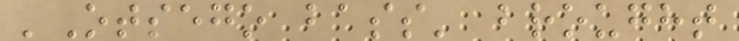'Otsego bass' brought
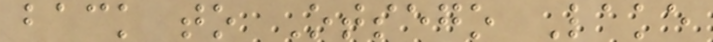back to Otsego Lake
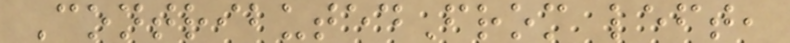ContributedFrom left,
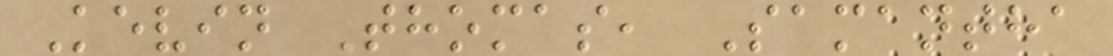Kevin Thomas, Samantha
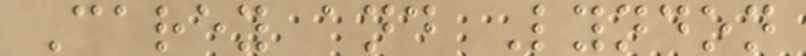Carey and Lyndon
